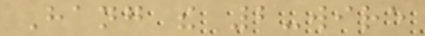Hang the 2-wire
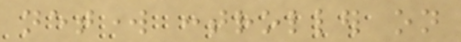network controller on
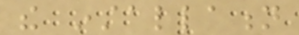the installation
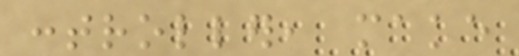controller, make
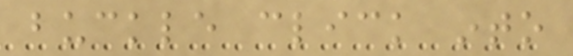buckle click into
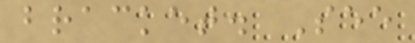bracket. See
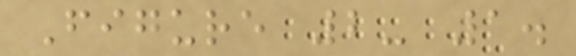Figure 2- 1.
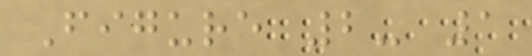Figure 2- 1
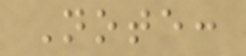Note:
